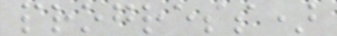progress)
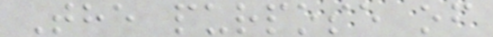The purpose of
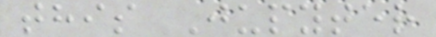this Jupyter
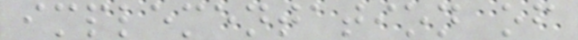implementation of
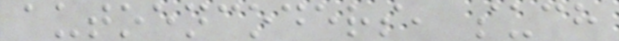autoencoders, such
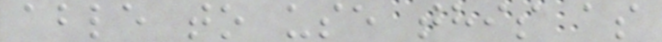able to use this as
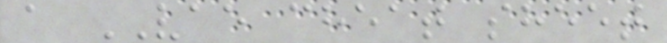a VAE cheat sheet
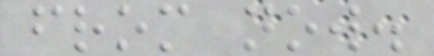from now.
